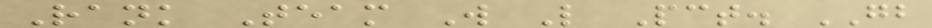Rank Team W L Pct. GB
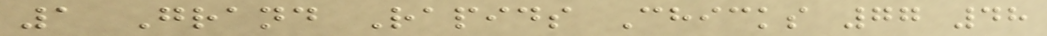1 Grand Rapids Chicks 77 48
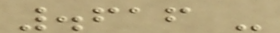.616 -
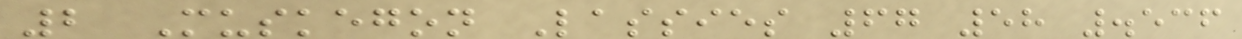2 Muskegon Lassies 67 58 .536
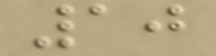10
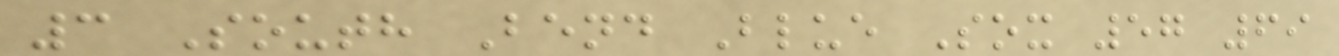3 South Bend Blue Sox 57 69
